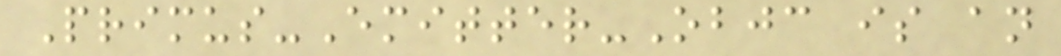Primus-Emitter-Objc is an
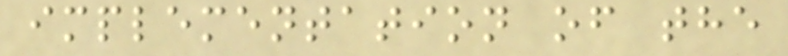implementation of the
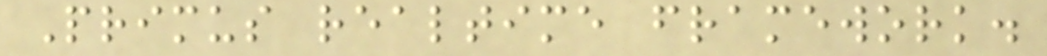Primus realtime framework.
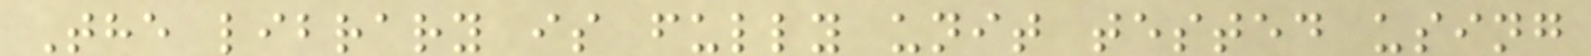The library is fully unit tested using
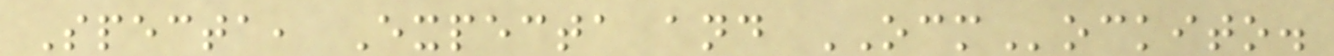Specta, Expecta and OCMockito.
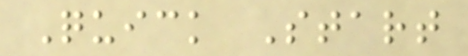Quick Start
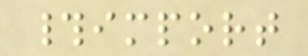#import
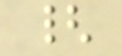{
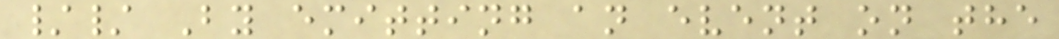// By emitting an event on the
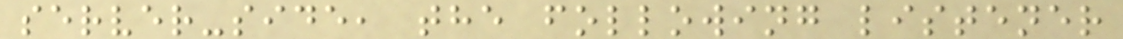server-side, the following listener
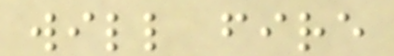will fire
